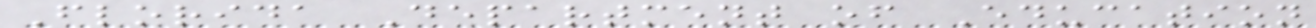Florida Department of Education
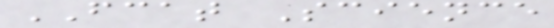FCAT Science
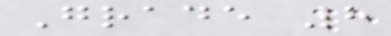Grade 8
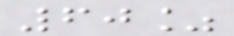60%
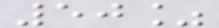50%
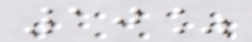10%
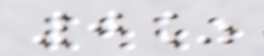0%
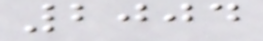2004
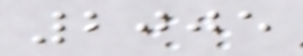2005
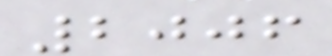2006
